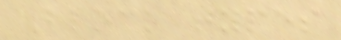Block types
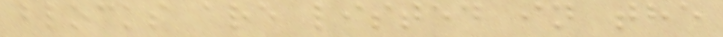blocks are listed in the
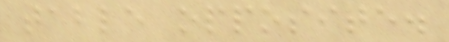table opposite.
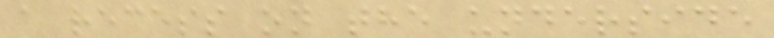a recess on the underside
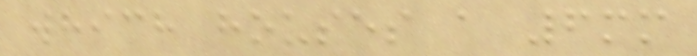which houses a 6mm
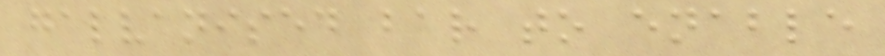galvanised bar to enable
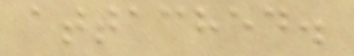attached.
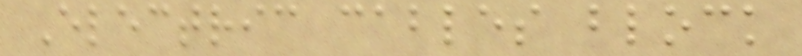Electric cables block
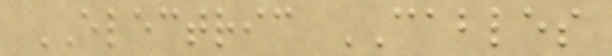ELECTRIC CABLES
